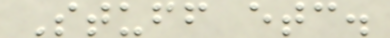Stuff etc.
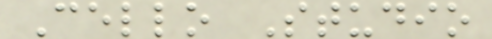Cello Studio
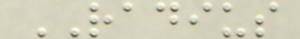RADIUS
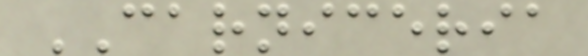CARNICERIA
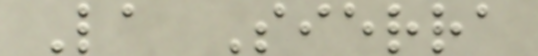La Sierra
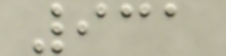931
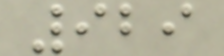929
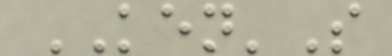KEN'S
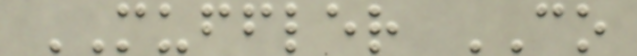MUFFLER CO
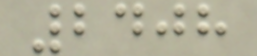2408
